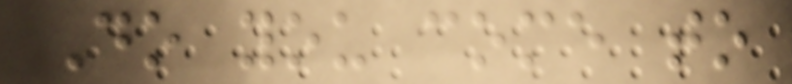Do you come to
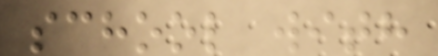school with
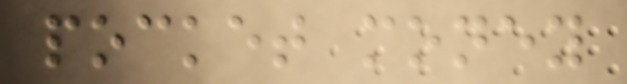pocket money
